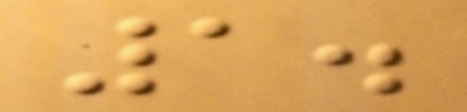1.
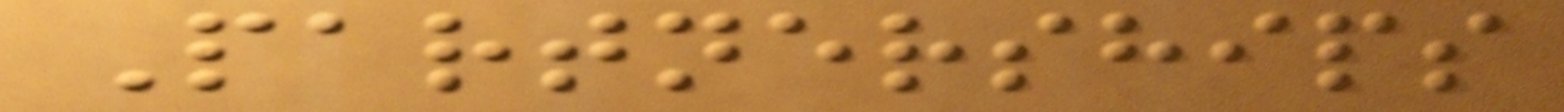Partnerships
